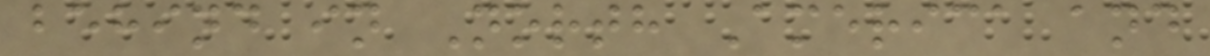behind in North America and
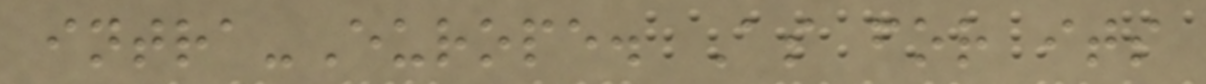intra-Europe. As for its
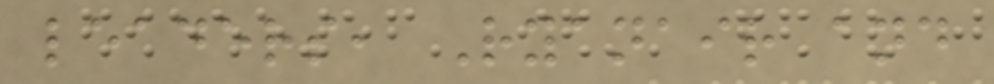leaders, Ryanair and
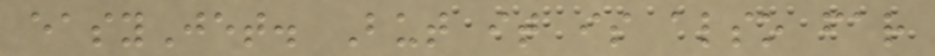easyJet. But it is also far
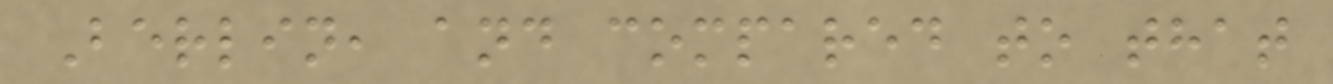Berlin, and compared to that
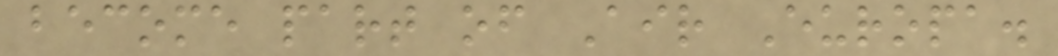become part of Air Europa.
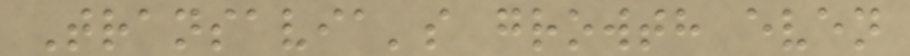Transavia's growth even
